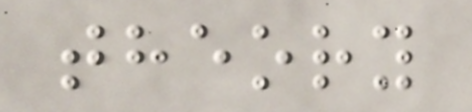theory
